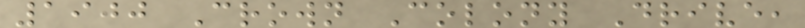1900 Crown Colony Drive,
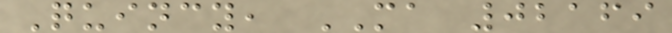Quincy, MA 02169
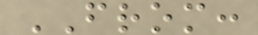FROM:
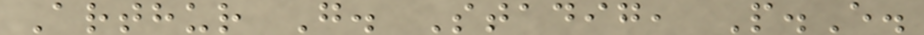Arthur G. Stadig, P.E.
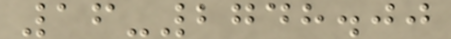16-2748.00
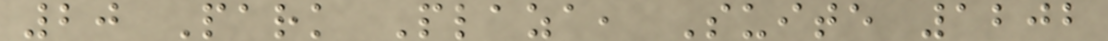20 Park Plaza, Suite 1202
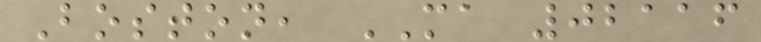Boston, MA 02116
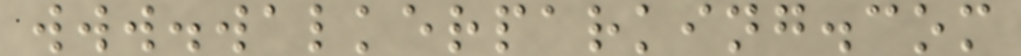www.walkerparking.com
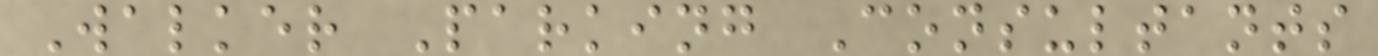Walker Parking Consultants
